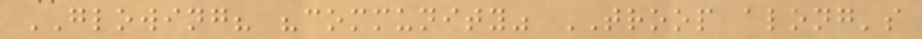GLOWING? "community" TROOP along's
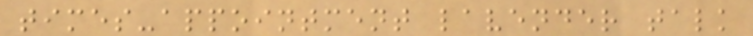times-appointment lavender talk
